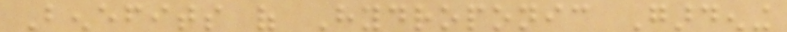Benefits of Hydroponic Gardening
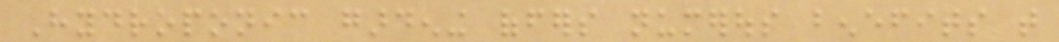Hydroponic gardening offers numerous benefits that
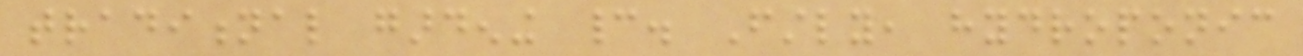traditional gardening cannot. Firstly, hydroponic
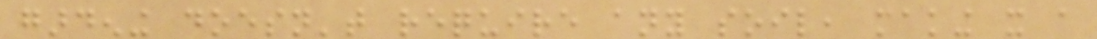gardening doesn't require any soil, making it a
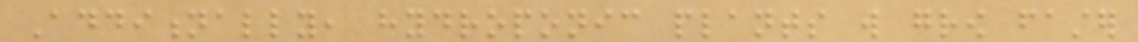Additionally, hydroponic plants will grow faster
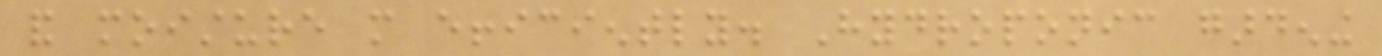and moisture more efficiently. Hydroponic gardening
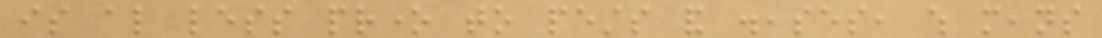is also less prone to pests and diseases, which means
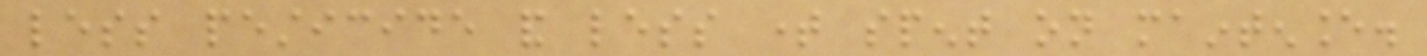less pesticide and less time spent on maintenance.
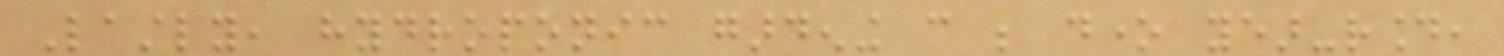Lastly, hydroponic gardening can be done year-round,
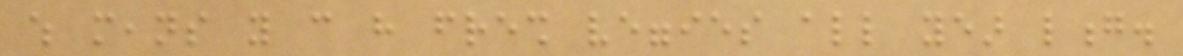which means you can have fresh veggies all year long.
